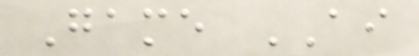Game AI
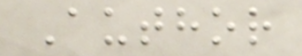Author
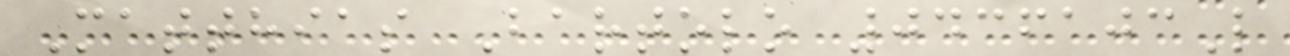Matthias Bartolo 0436103L
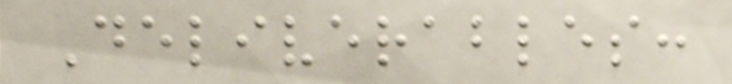Deliverables:
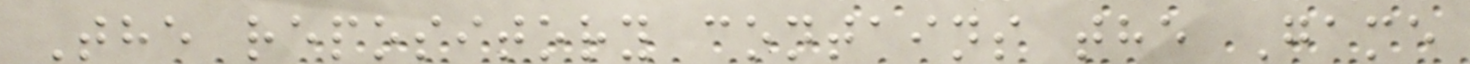The repository contains the Game
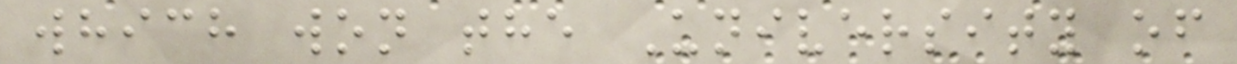which won the University of
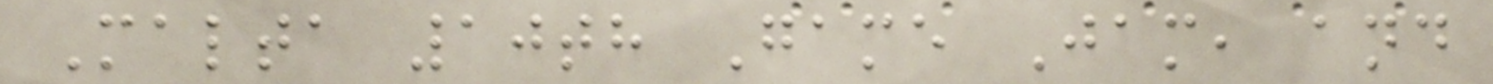Malta 10th Game Jam, and
